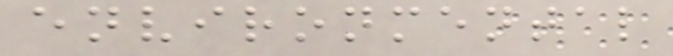environmental
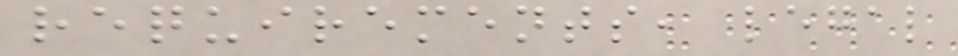requirements, legal
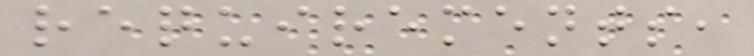requirements,
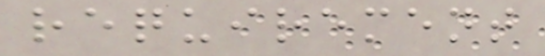requirement
